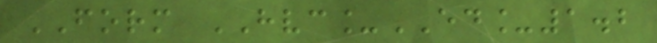FORM HVC_ED_1.2
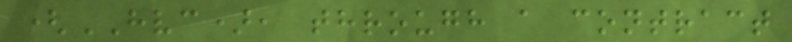(HVC), through a contract
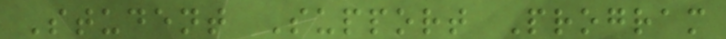Student Support Program
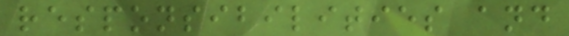responsibilities and
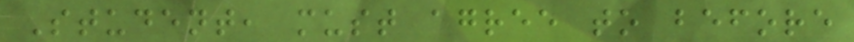Student, must agree to before
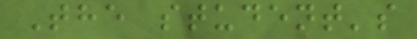The student's
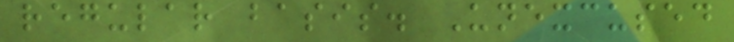regular basis. Unexcused
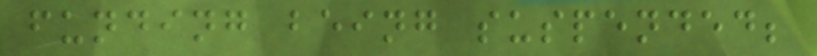funding being suspended;
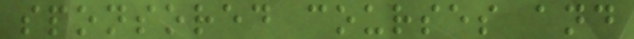sponsored courses and
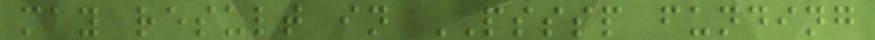may result in PSSSP funding
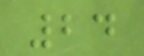24
